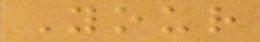Your
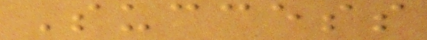Success
